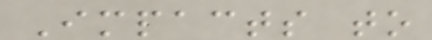Impacts to
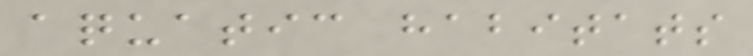aquatic habitats
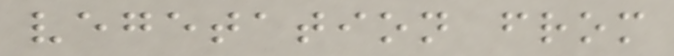vegetation from
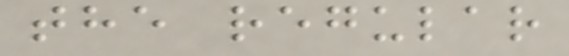the regular
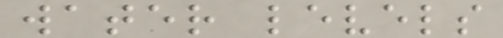water levels
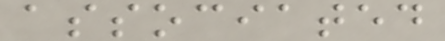associated
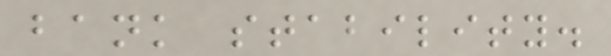bank stability.
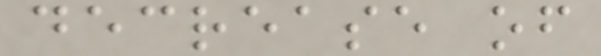decrease of
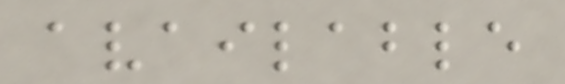available
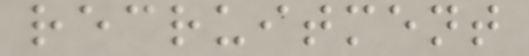recruitment
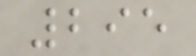295
